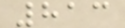813
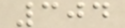304
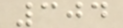304
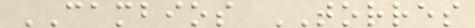CAMBIOS TORRES
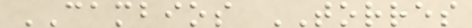CAMBIOS TORRES
